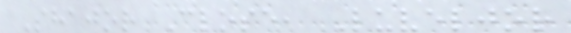Shajor Close, Luveljor
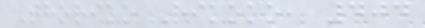Thoriko Rikoko, 404
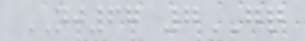NJ67 7GQ
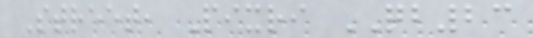Street, Pixri QB23
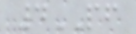4PF
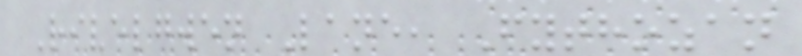Rivelgwen Lane, Fythozan
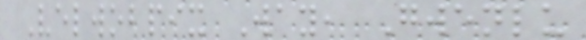Velwobpix Way, Gwenlu
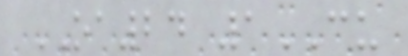OA24 1CU
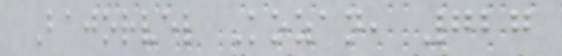Bajorvel Kozan, 727
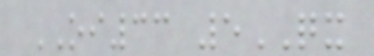OI33 5QX
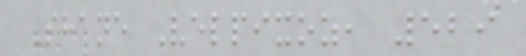Shane Velpixoz, 529
